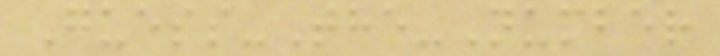Guess-The-Number
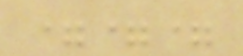===
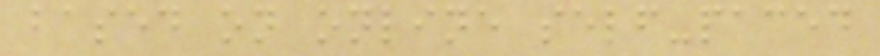based on online self-paced
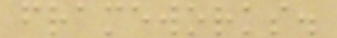frameworks.
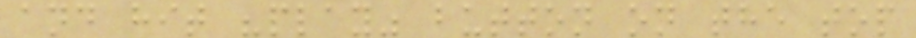and hit "play" button on the top
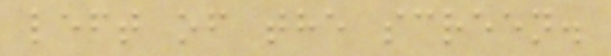left of the screen.
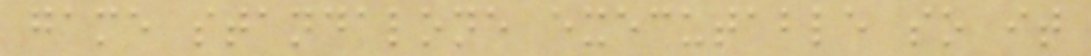game standalone executable so it
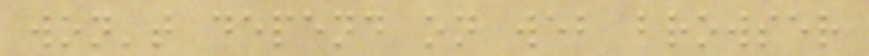won't depend on web browser
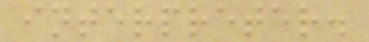interpreter.
